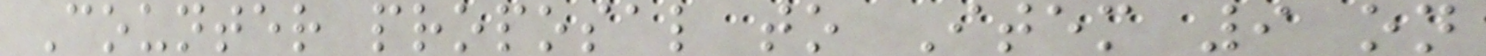Counter proposal to Item 9 on
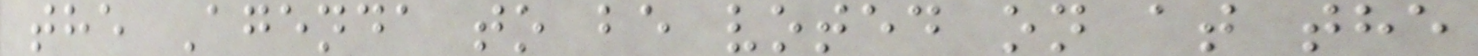the Agenda to be voted on at the
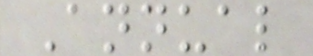Annual
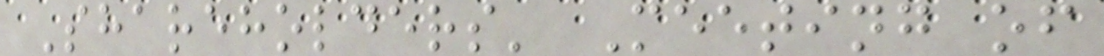Shareholders' Meeting of
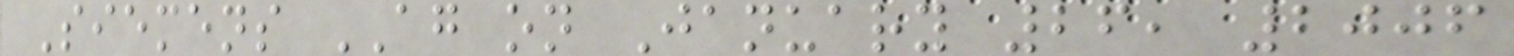Siemens AG on January 26, 2006
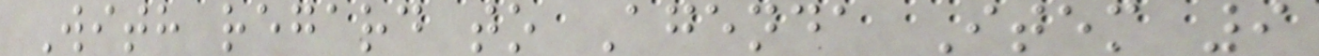With regard to Agenda Item 9
